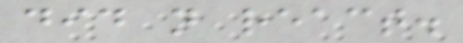did not react.
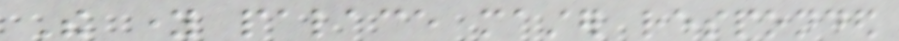The young palace master responded
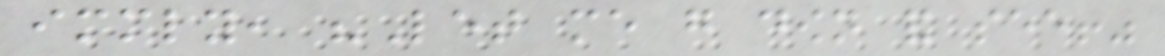immediately, "Let me go down and see!"
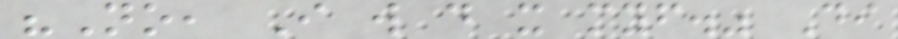"No, I will do it myself." Di
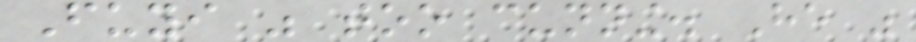Fuyi was too cunning. He was
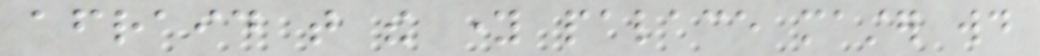afraid that the young palace master would
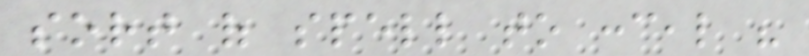sort of spell to conceal his
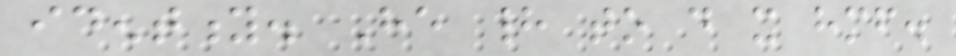identity. He had to do it himself.
